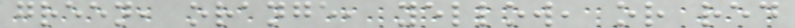green, orange, yellow, or red
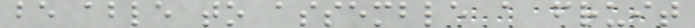be able to assemble a fruit
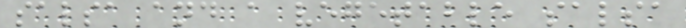salsa and a vegetable salsa
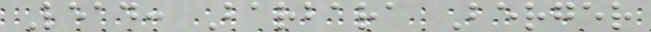Lead: Barbara Berger
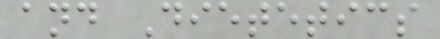and Dietetics
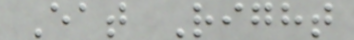Eat Right
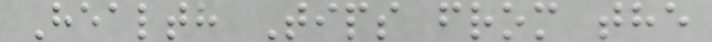Health Tips from the
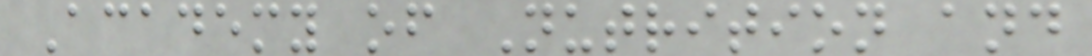Academy of Nutrition and
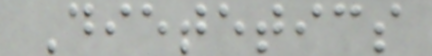Dietetics
